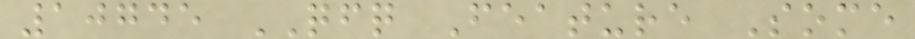10745 QFQ Feature Some
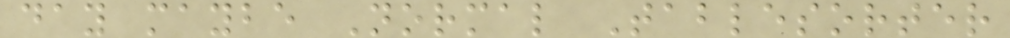day maybe Normal Tablesorter
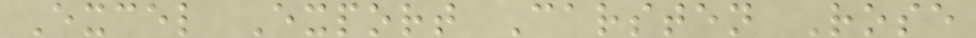Excel Export Carsten Rose
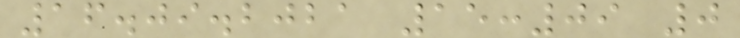16.09.2021 15:09 0
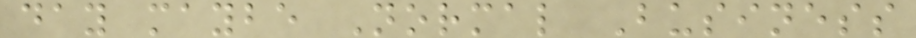day maybe Normal Business
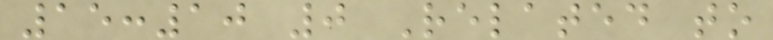15:10 0 Related to
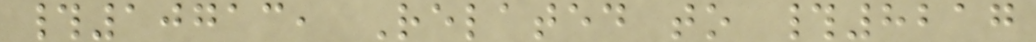#10713, Related to #8217
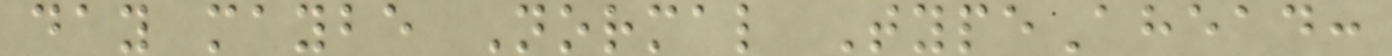day maybe Normal TypeAhead:
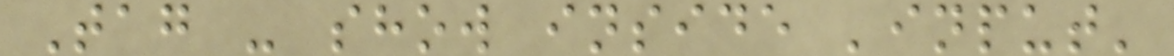Tag - show inside 'input'
